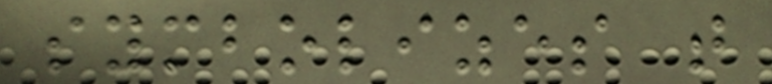symbolizes that
